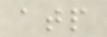atp
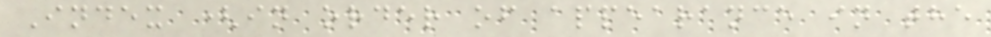Index (in order of appearance in the
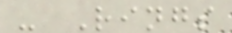- Rings
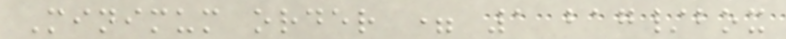Minimum order = 1 bag/box
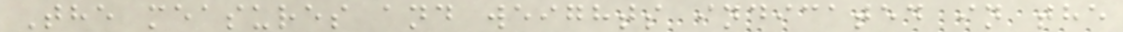The measures and weights indicated in the
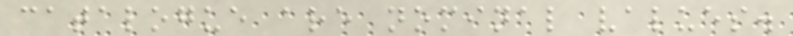catalogue are nominal values.
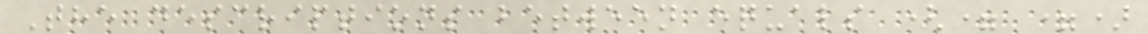The descriptions between equals (= =)
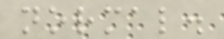normal.
